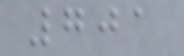701
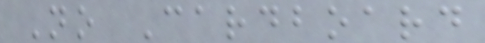No Cardboard
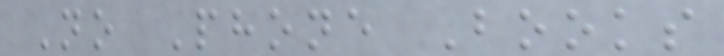No Phone Books
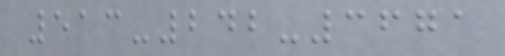513-242-3671
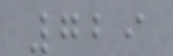729
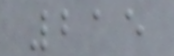215
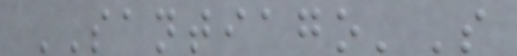SANTIAGO'S
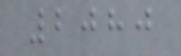2080
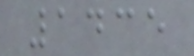1435
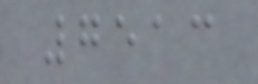7513
